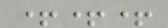+++
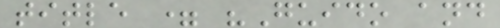title = "Guido and
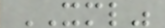XML"
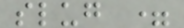slug =
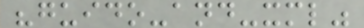"guido-and-xml"
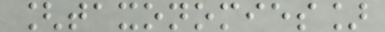[taxonomies]
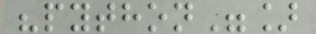"python"]
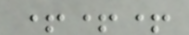+++
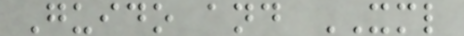Guido and XML
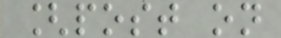[post on
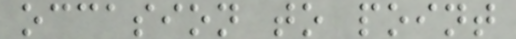occasion to point
